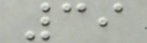39
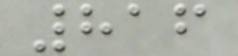816
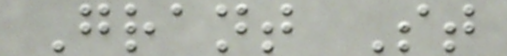Grant St
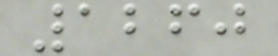1260
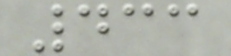433
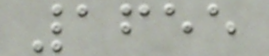1655
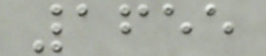1655
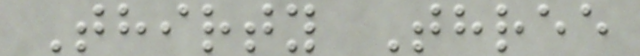Thirty Three
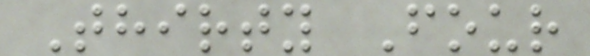Thirty Four
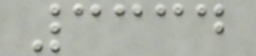3334
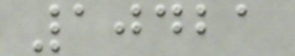10421
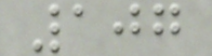107
